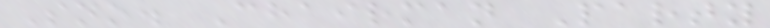Sno. Chairman Party
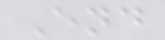End
